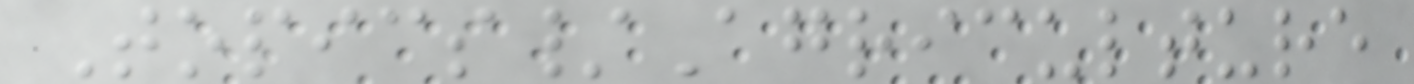Topics/Agriculture
